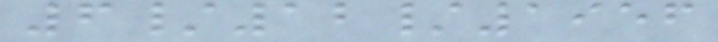6/12/1956
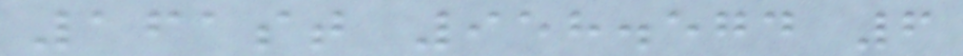161st 958.574 6
